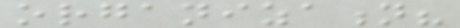organization?
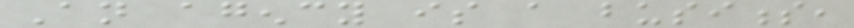An agency is a business,
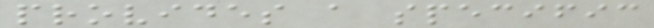provides a specific
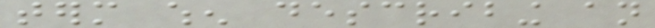term when describing an
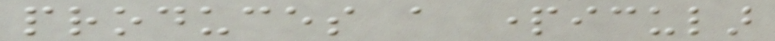produces a particular
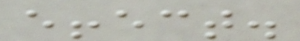effect.
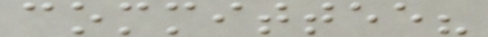committee?
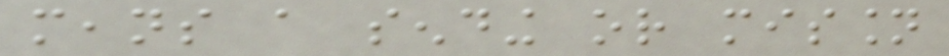means a sending or mission
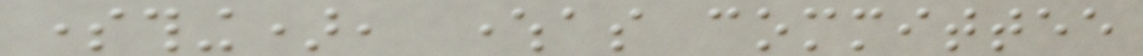something), whereas committee
